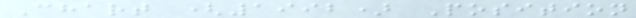Chart (1992) Position
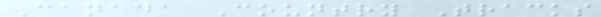Canada Country Tracks
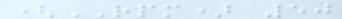(RPM) 50
